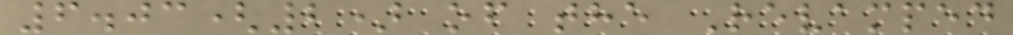6.03(2) of the Revamped
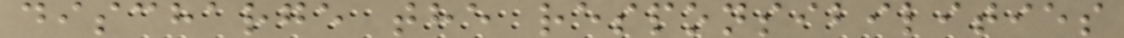discharge the responsibilities
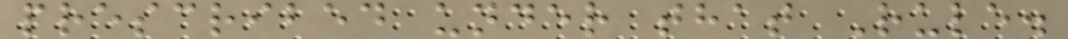prescribed under that Rule.
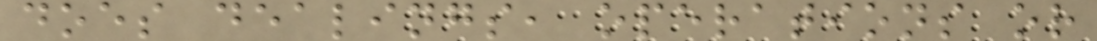does dealings, operations or
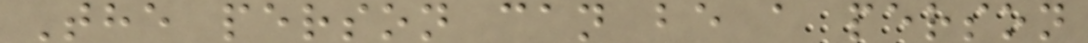The person can be a person
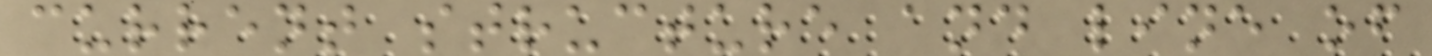current structure and line of
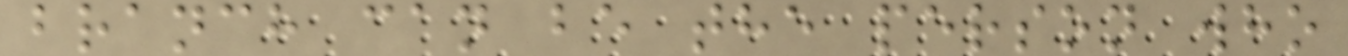branch can be the person who
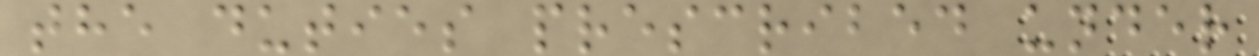the duties prescribed under
